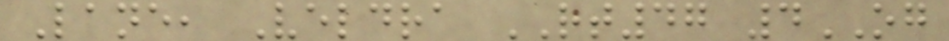Lane, Veldra RT47 4OG
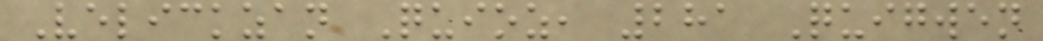Velickzan Quioz, 281 Quigwen
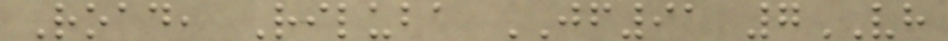Road, Riluba JF91 7VH
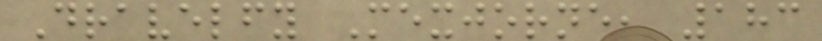Dravelfy Mexjorne, 183
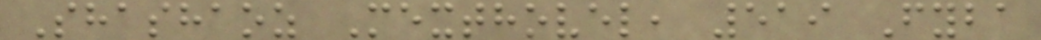Shashaoz Mexthovel, 519 Fyba
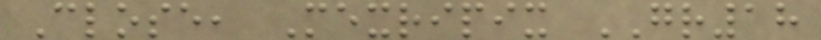Close, Mexripix GR18
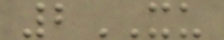2XU
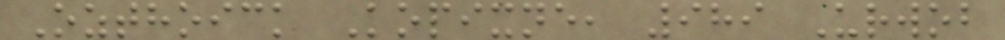Ozthoick Kopixne, 989 Urwob
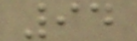94
